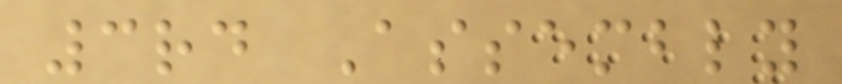3rd Assembly
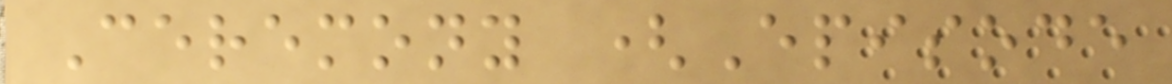Ceremony (Episode
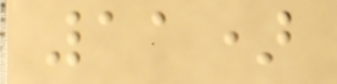11)
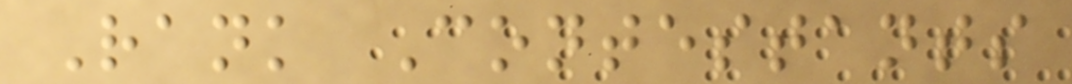Rank Contestants
